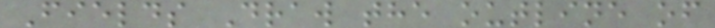Fields Draw the outline of
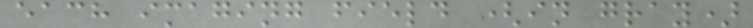each imaging field (in gray)
